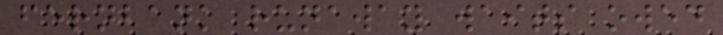fernbank runaway waits owed
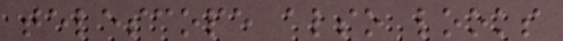telescope also looks
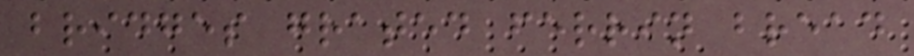bridges grated ferrin bread
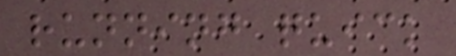running quick
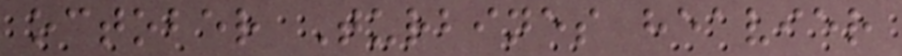october Turbines heavier
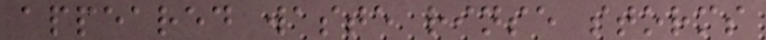appeared waste rinse storms
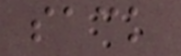sack
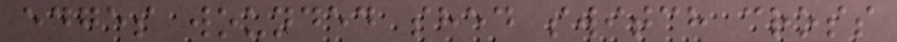edges wounded shed switch cross
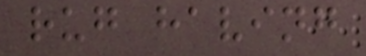rug having
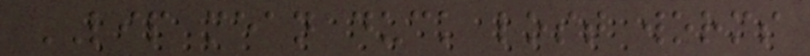LIP mean duck lost worms
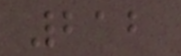212
